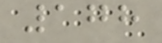178
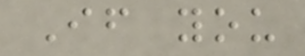If you
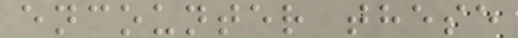encounter these
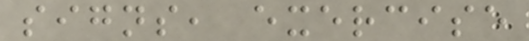signs, exercise
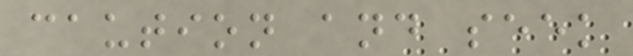caution and seek
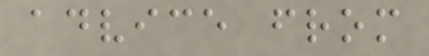advice from
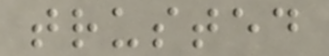trusted
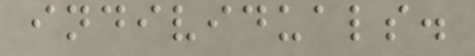individuals.
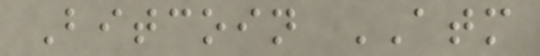Bitcoin ATM
